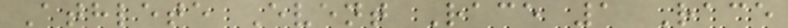Athlete Event Race 1 Race
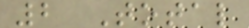2 Total
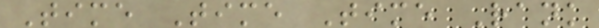Time Time Time Rank
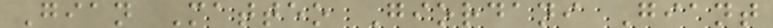Gian Matteo Giordani Giant
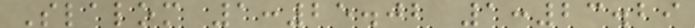Slalom 1:25.02 1:23.29
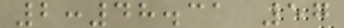2:48.31 57
